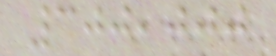300,000
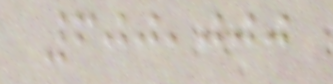600,000
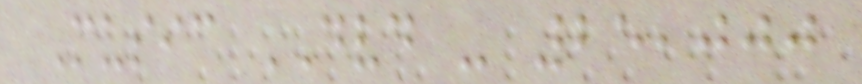Music DVD - 25,000
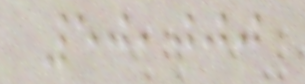50,000
